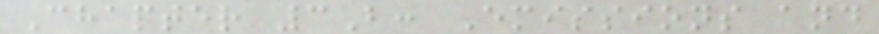Chapter 3B: Emissions and
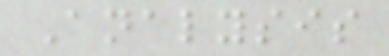Analysis
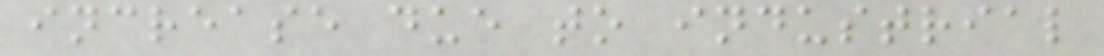increase due to industrial
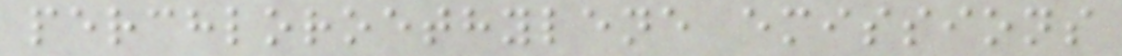perchloroethylene emissions
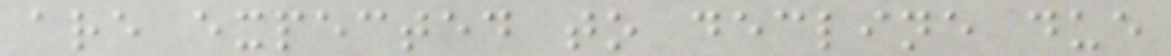are expected to decline due
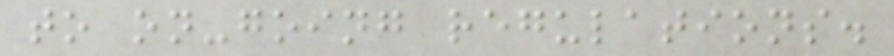to on-going regulations.
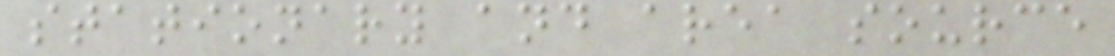stationary and area source
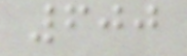600
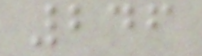246
